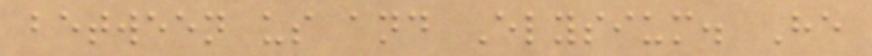between us and Elysium. He
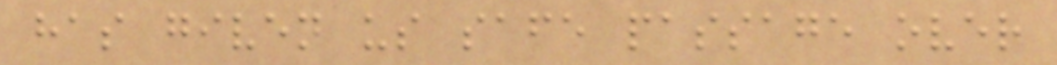has given us safe passage over
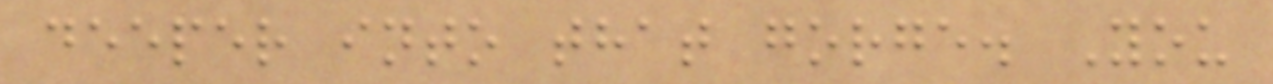deeper into that gorge. You
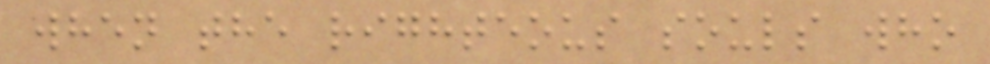when the righteous souls who
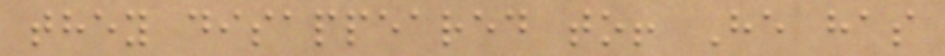they disappeared to! He has
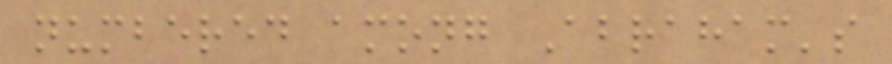numbered among Abraham's
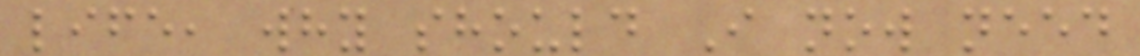life, why should I now need
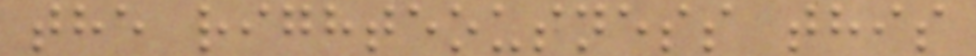the righteousness this
